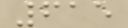615
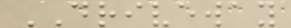DRIVEWAY
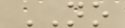NO
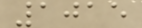1015
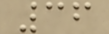36
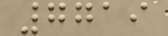7719
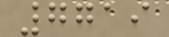7719
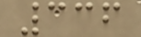336
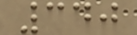340
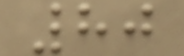80
